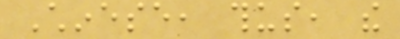Chinese, thus, the
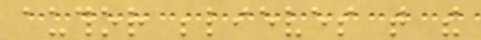author believes that the
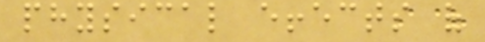physical effects of
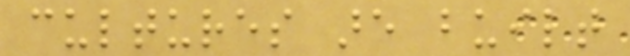cultures are built
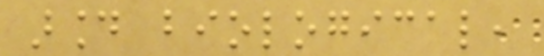around biological,
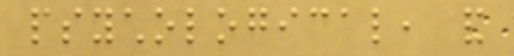psychological, and
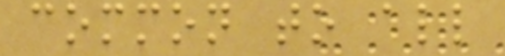common to all
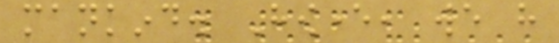mankind. However, we have
